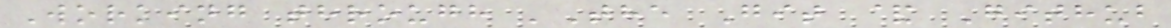Working through 'The Git & Github
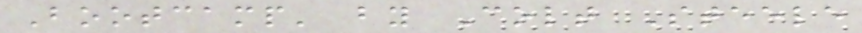Bootcamp' by Colt Steele
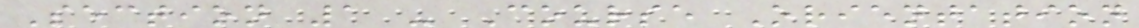Section 1 - Course Orientation
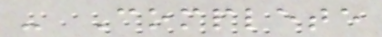- Complete
